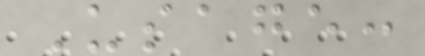Usage:
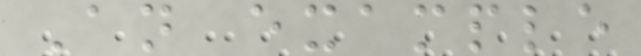An example
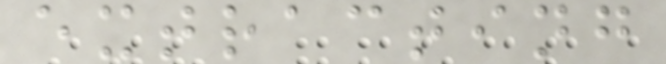extracting
